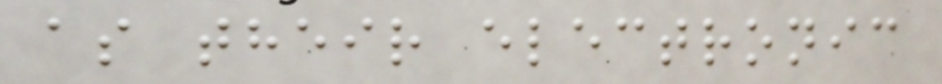as their electronic
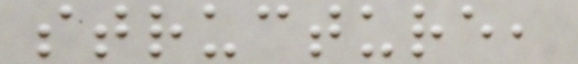structure,
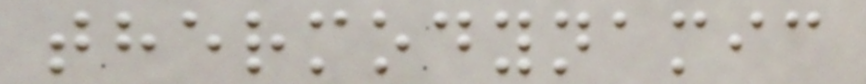thermodynamic
